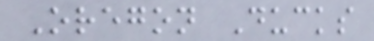Oregon Ducks
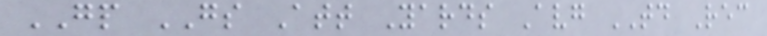GP GS Att Yards Avg TD Rec
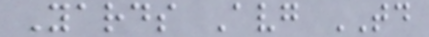Yards Avg TD
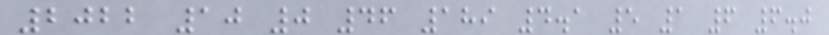2022 10 0 46 189 4.1 5 1 6 6.0
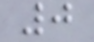0
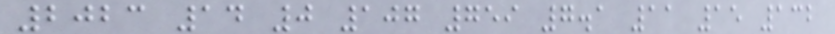2023 14 0 107 759 7.1 11 15 132
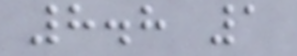8.8 1
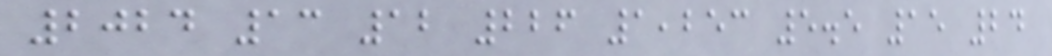2024 13 12 226 1,253 5.5 15 24
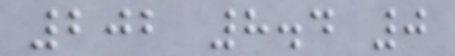202 8.4 0
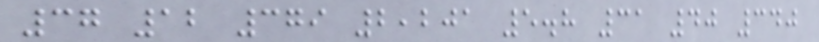37 12 379 2,201 5.8 31 40 340
